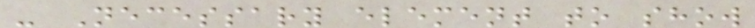- Necessary element to show
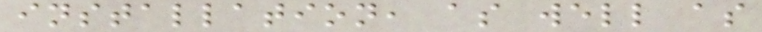installation, as well as
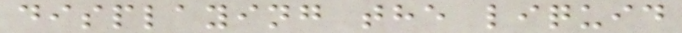displaying the liquid
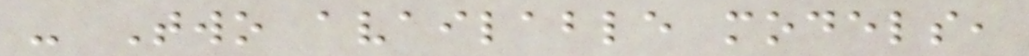- Two available models,
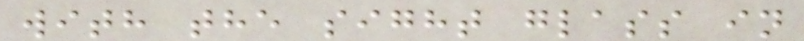with the sight glass in
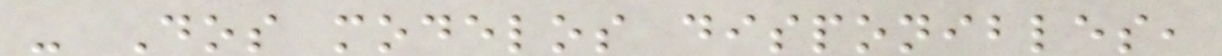- Dos modelos disponibles,
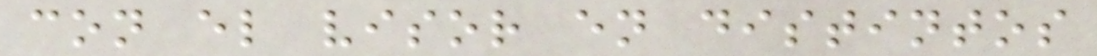con el visor en distintos
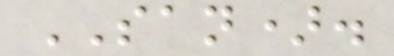SAN).
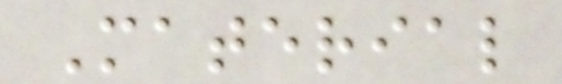Material
